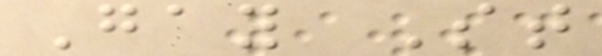Gay St
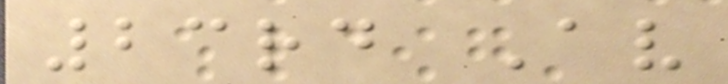23rd Av
